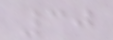30
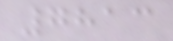7813
